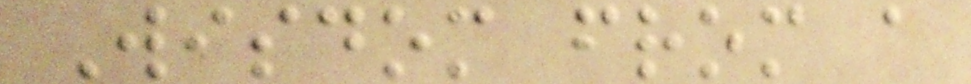Wisdom from a
